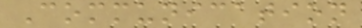Communication
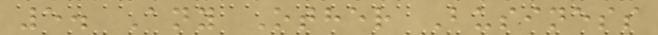5. Any Other Business
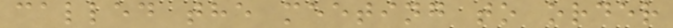called the meeting to order
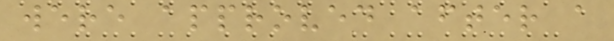were approved after a
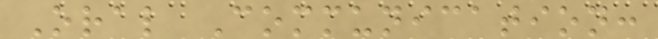Oral Communication:
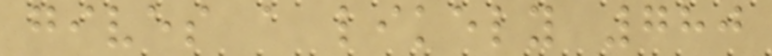gives a likely 780
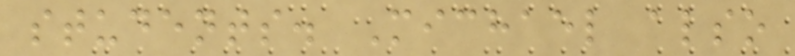students. Michael also
